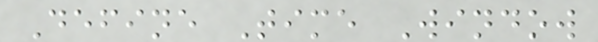Define Time Window
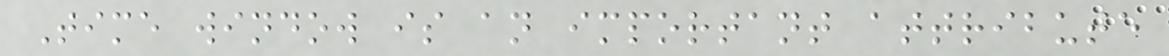Time window is an important attribute
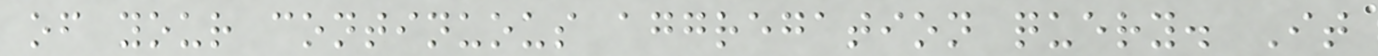of your continuous aggregation query. It
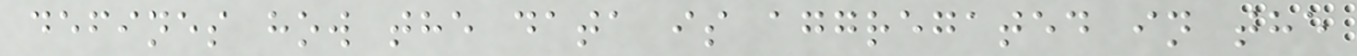defines how the data is aggregated in the
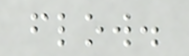flow.
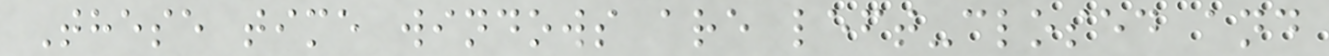These time windows are left-closed and
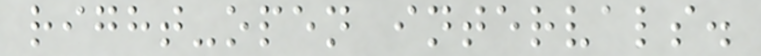right-open intervals.
